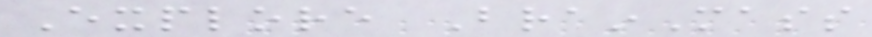Explore BrainMass
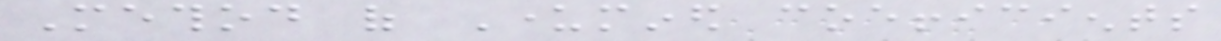Method of Undermined coefficients
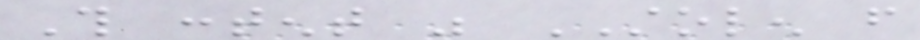This content was STOLEN from
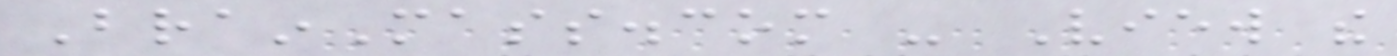BrainMass.com - View the
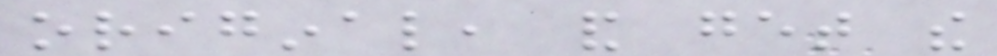original, and get the
